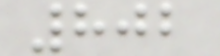802
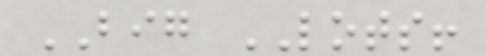BIG LOTS!
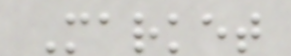Market
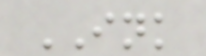INK
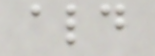ald
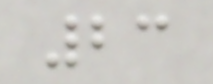23
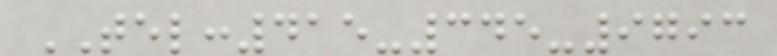TEL:415-345-9793
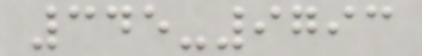345-9793
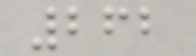262
